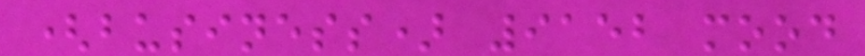(business) 9152 mood
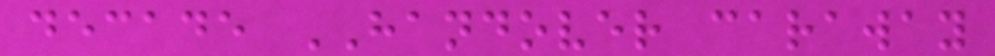decade HANDOVER caraway
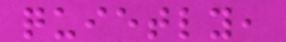quietly,
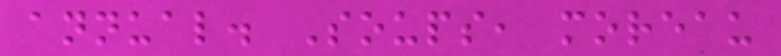annual. Soups, moreau
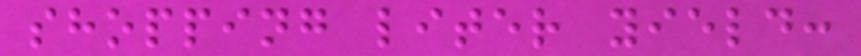shopping liter yield:
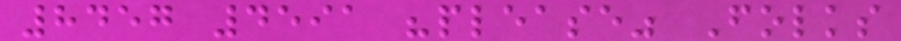8457 4591 "please" Folks
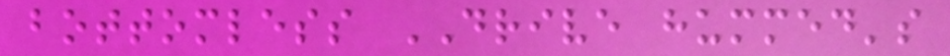bottomless DRIVE hummed's
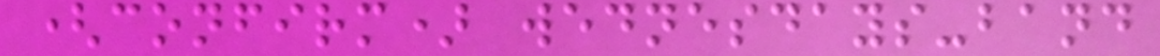(confirm) wednesdays-band
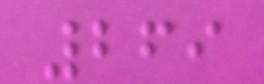269
